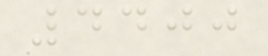4400
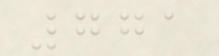771
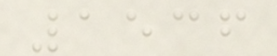1536
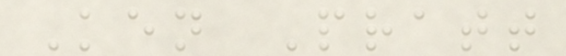Ken Pratt
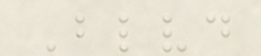Blvd
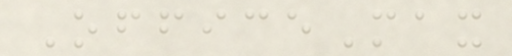OfficeMax
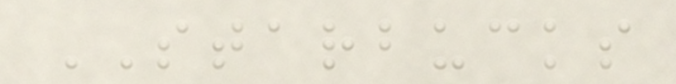STARBUCKS
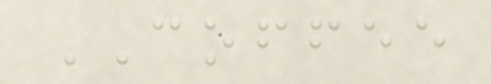COFFEE
